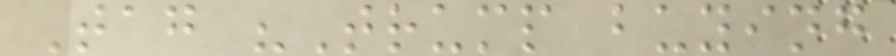Tag "Trump buying
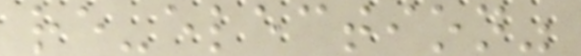re-election"
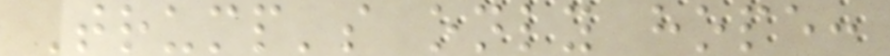Trump's only hope:
